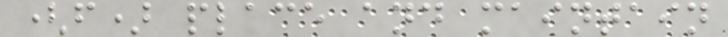(f) place and maintain
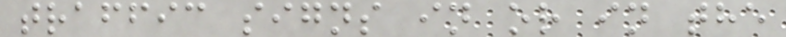traffic signs in or in the
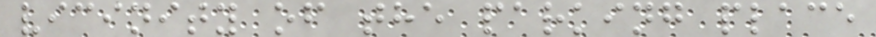vicinity of the parking place
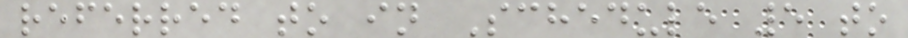referred to in Schedule 5 to
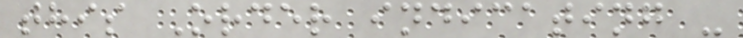this Order indicating -
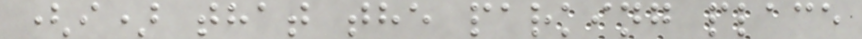(i) that the parking place
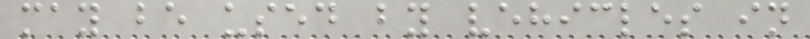may be used by vehicles in
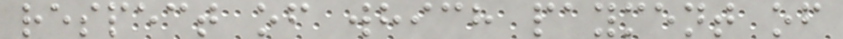respect of which payment of
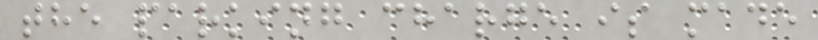the parking charge is made
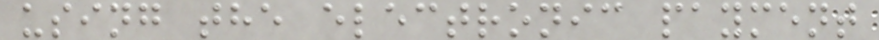using the electronic payment
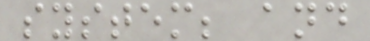system; and
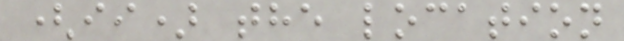(ii) the location
